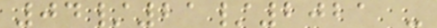04/21/2021 -
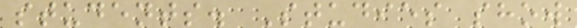students. Studies show
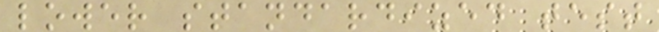lower standardized test
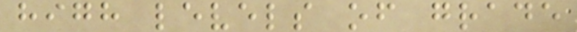high levels of grade
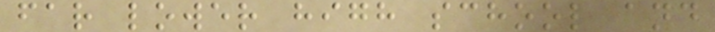far lower high school and
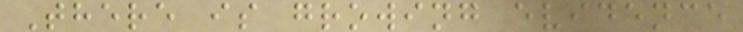There is growing evidence
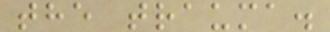the trauma.
